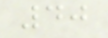40
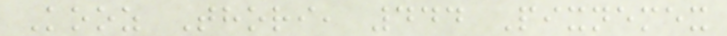Kooz Thori, 444 Pixnemex
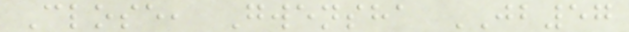Close, Gwensha JB57
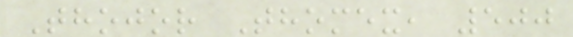Thojor Thomex, 500
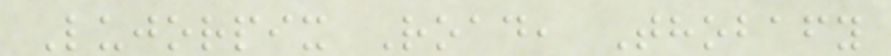Lujorpix Road, Thobafy
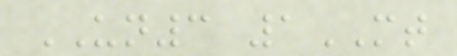UN3 1MT
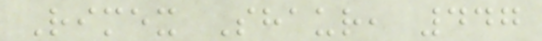Rimex Shaur, 447
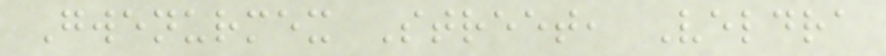Gwenurmex Street, Veldra
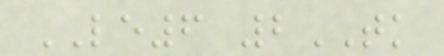LE6 2TK
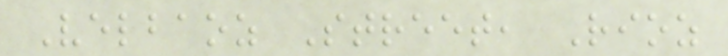Velbaoz Street, Rioz
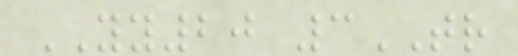YY20 3TR
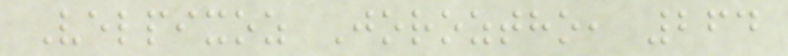Velpixoz Joroztho, 264
